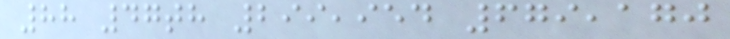88 47th 299,954 679,170
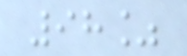98%
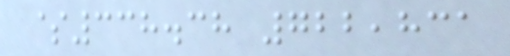$338.38 722,831
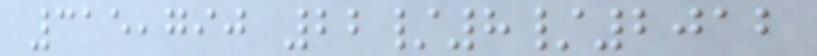315,790 22/8/2012
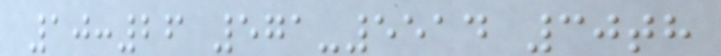10:26 571-5514 30th
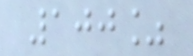100%
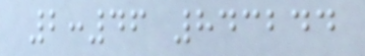2:46 843244
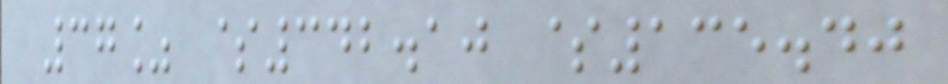37% $342.10 $135.40
